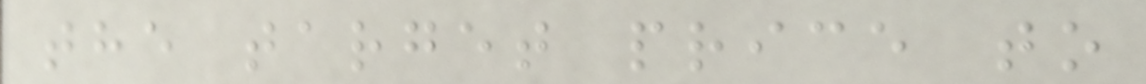the target price to
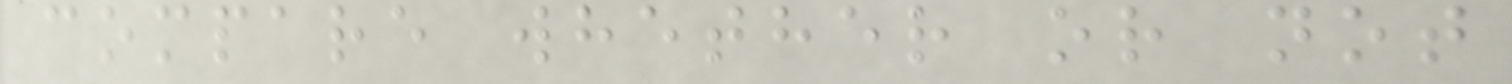compare whether or not
